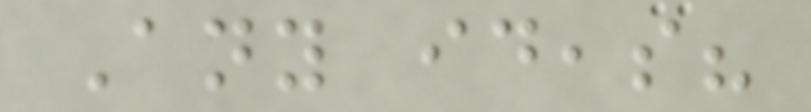Any ideas?
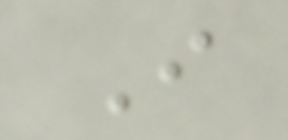I
